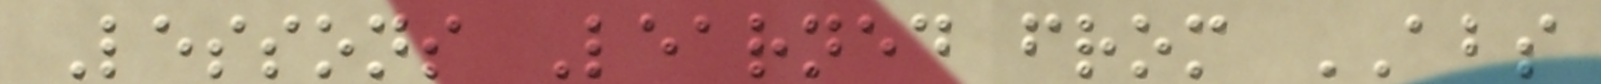Lessons Learned from ABS
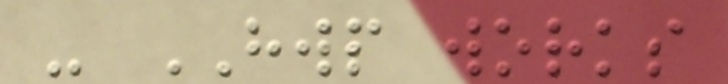- HWP works
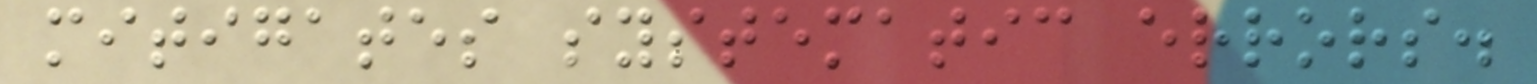mitigates systematic errors.
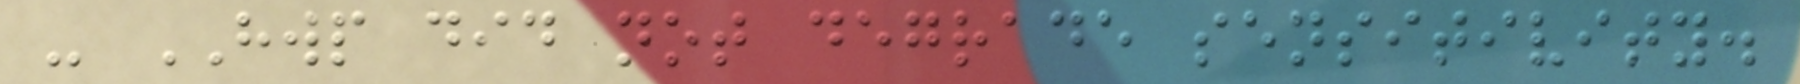- HWP did not degrade sensitivity.
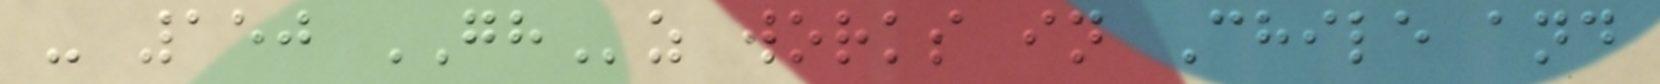- 150 GHz works in Chile and
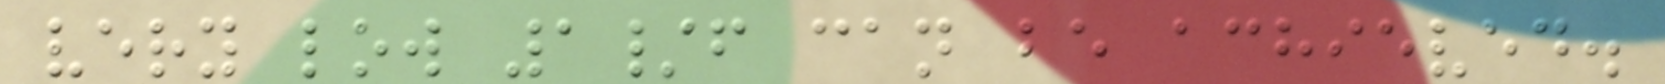very low 1/f can be achieved.
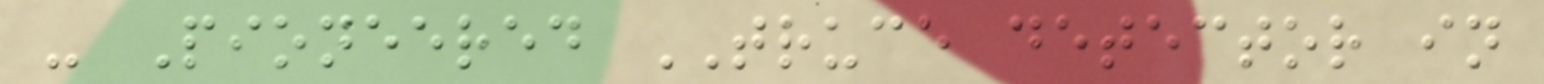- Pioneered TRUCE detector in
